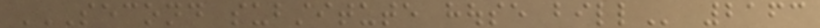SECOND SUBSTITUTE HOUSE BILL 2163
